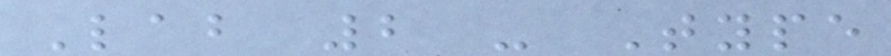Lab 2 - Type
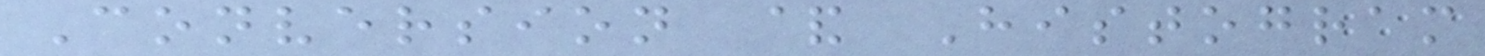Conversion & Histogram
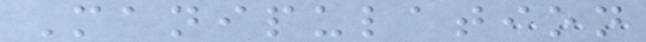Manipulation
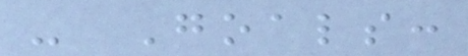- Goals:
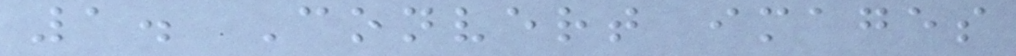1. Convert images
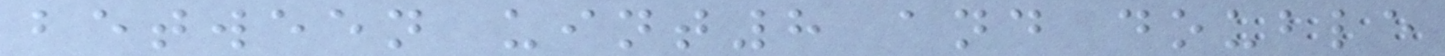between uint8 and double
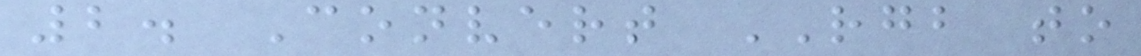2. Convert RGB to
